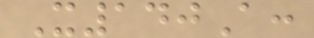X140A:
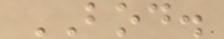BOD.
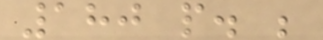180 p. ;
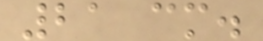21 cm.
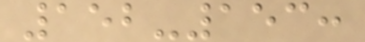152-153:
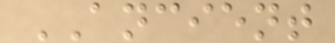ANCIENT
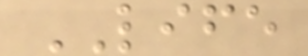LIFE
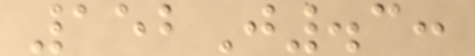152J.3:
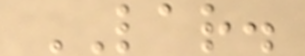LAR.
